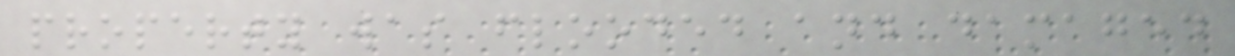property was flooded and damaged
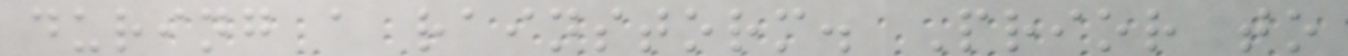during a rainstorm. Prior to
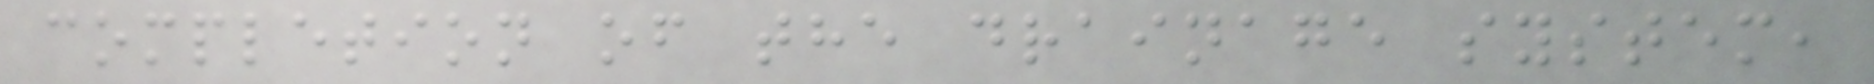completion of the drainage system,
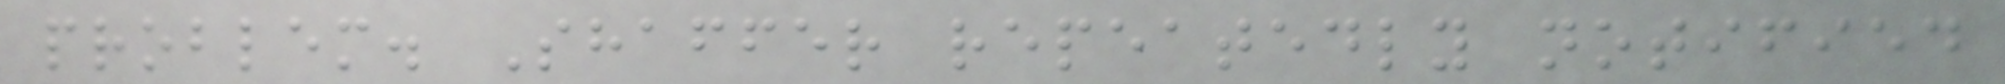problem. Shaffer repeatedly notified
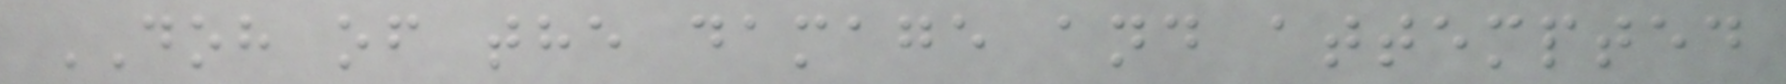DOH of the damage and attempted
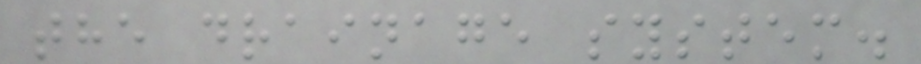the drainage system.
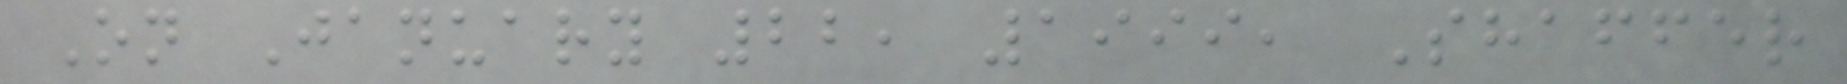On January 22, 1999, Shaffer
